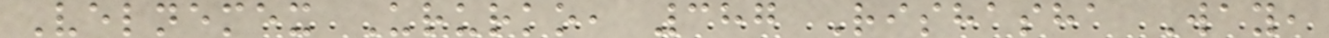Velnemex Ururko, 387 Rishasha Way,
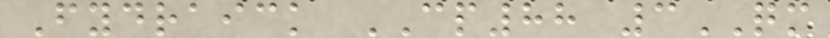Fydraick CP88 3QM
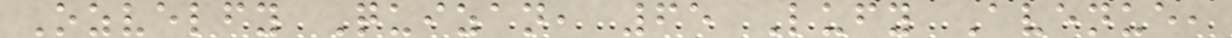Ozvelfy Quizan, 65 Lufy Avenue,
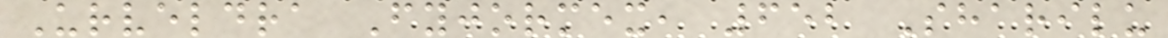Urveldra Fyjormex, 652 Sharilu
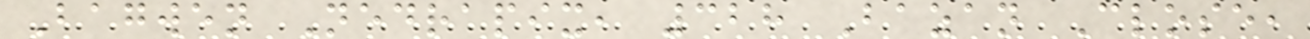Bagwen Nedrapix, 328 Bazan Close,
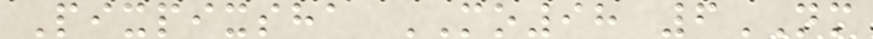Pixpixsha MO98 6NM
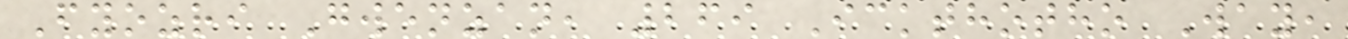Fyozri Gwenzan, 269 Ickthotho Way,
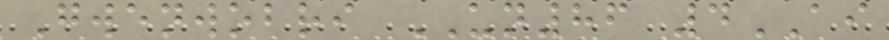Gwenwobri UN86 4AI
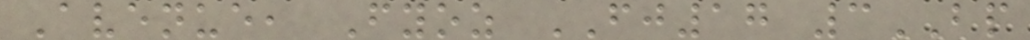Avenue, Fyoz FJ17 3BP
